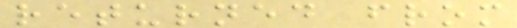returned from
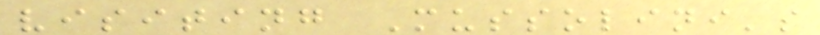visiting Mussolini's
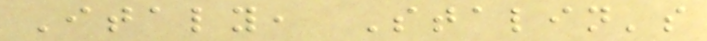Italy, Stalin's
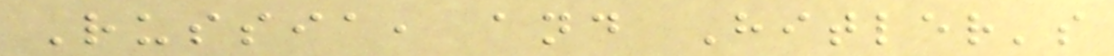Russia, and Hitler's
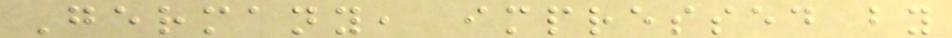Germany, impressed by
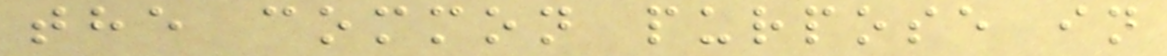the common purpose in
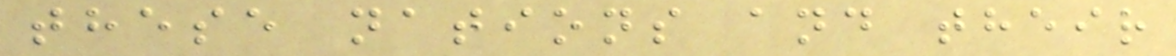these nations and their
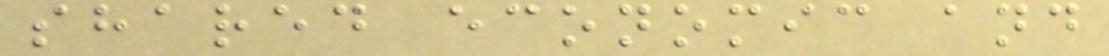shared economic and
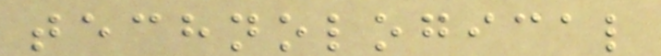technological
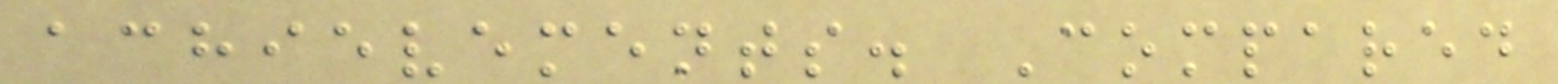achievements. Compared
